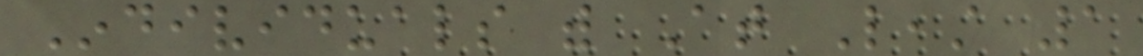Individuals with At Least 1
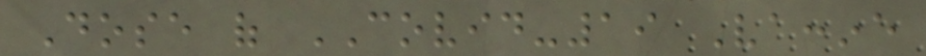Dose of COVID-19 Vaccine
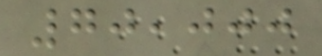70,000
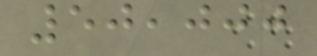50,000
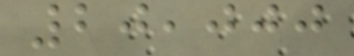20,000
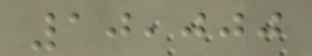10,000
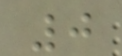0
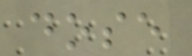dose
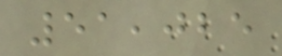51,025
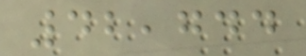42,744
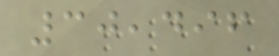30,496
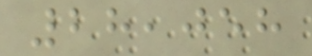28,058
